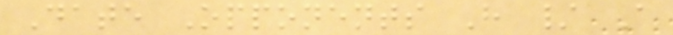Date Opponents H / A
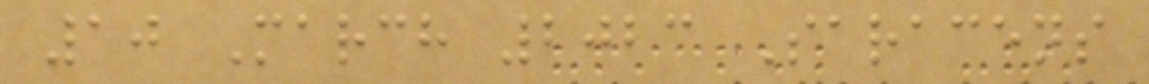10 March 2023 Saracens
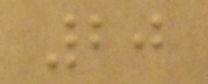20
